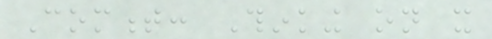Comment: Thinking on it
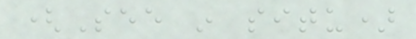(See in situ)
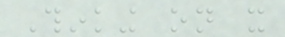Thinking on it
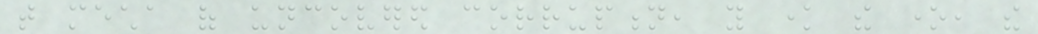that mecha of uncovered corruption, you know the one, the
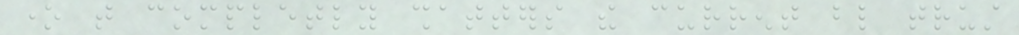one that completly shatters the current blind trust
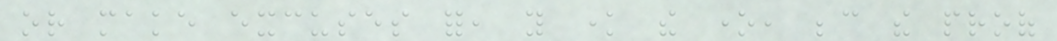or make excuses for, you know the one, because the proof
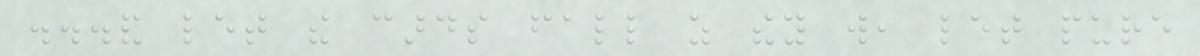...and let the cards fall as they will, let pure
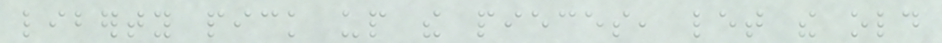liberty pick up the pieces, let the old
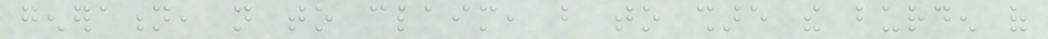generation, not to claim, but to share the burden of
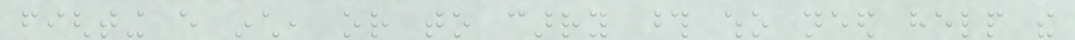fighting every inch, or to carry those who need help the
